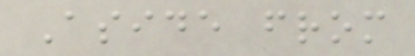Aside from
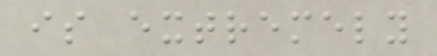is extremely
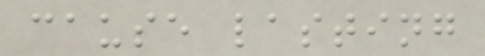cause lasting
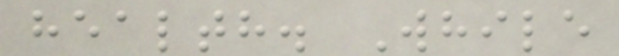health. While
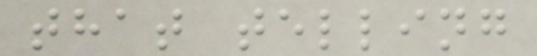that telling
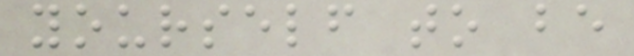yourself to be
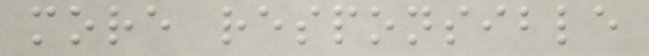more responsible
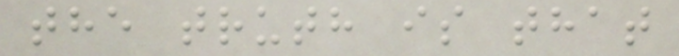the truth is that
